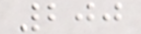200
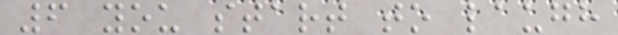6 you start to laugh
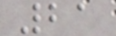21
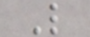L
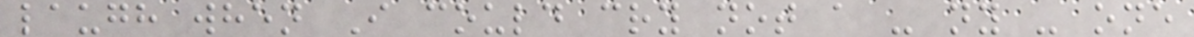laugh when I could cry not a - ny - one
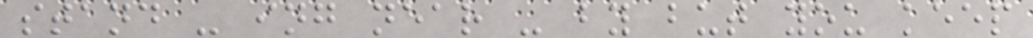stand - ing near - by but you keep
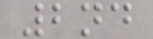2nd
